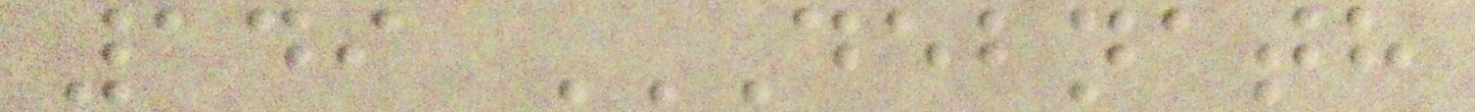149 DEBNATH
